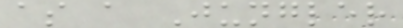as a Jungler
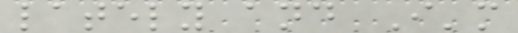lately and I'm
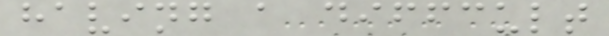having a diffcult
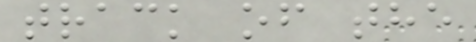track of the
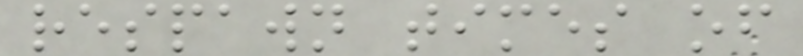respawn times of
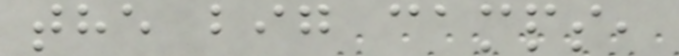the big camps,
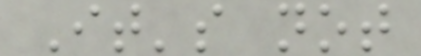It's not
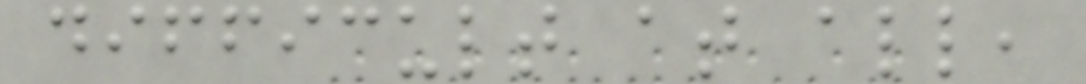difficult at all,
